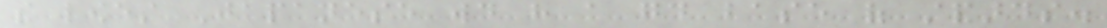the lowest Japanese would have a good base of standards.
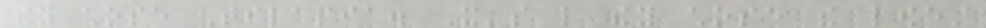they chose Tilapia. It's like they chose the lowest
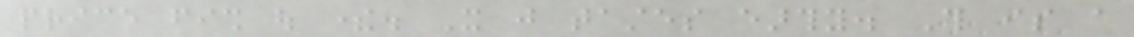price fish out there. It just tastes earthy. This is a
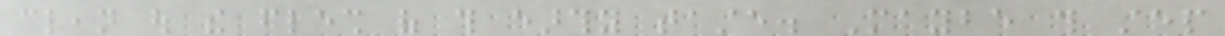clean out the flesh of this earthy taste. Maybe this step
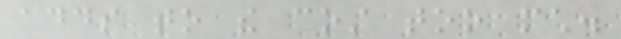adds to the cost too much.
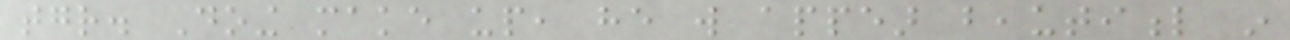together. Doing make up, he will appear beautiful in
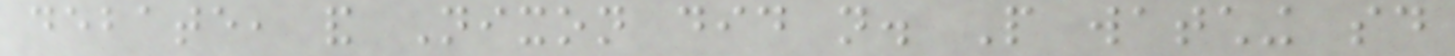debate, and Nixon did not. People watching said
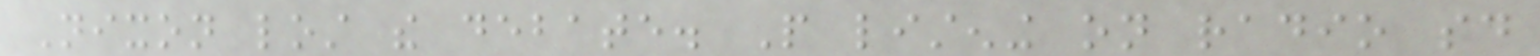Nixon lost the debate. People listening on radio said
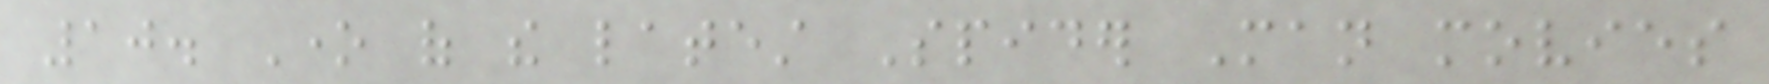10. One of the latest Spider Man movies
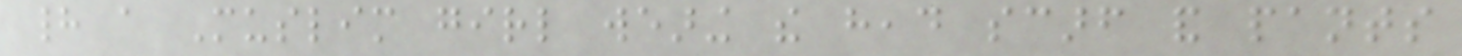had a Muslim girl wearing the head scarf and pants
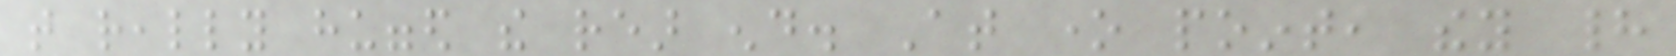that really hugged the rear end. At one point, they had
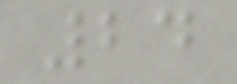24
